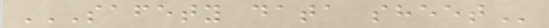SAFETY DATA SHEET
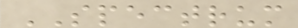SPECTRUM
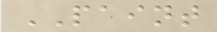PAINT
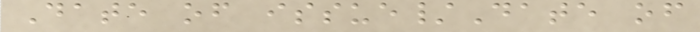Date of issue/Date of
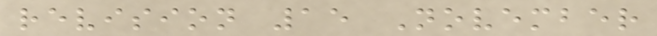revision 15 November
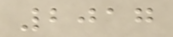2017
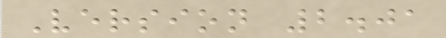Version 2.01
